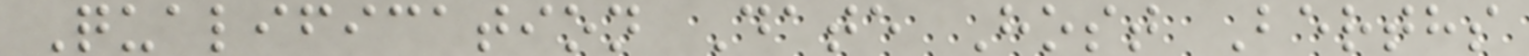Qualification Date Host Berths
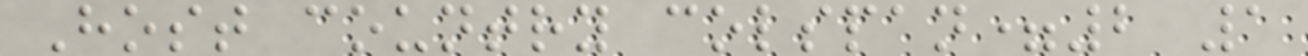Host country colspan=2 1
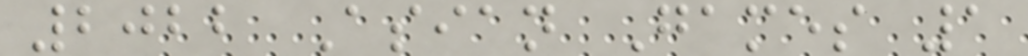2022 Asian Games 1
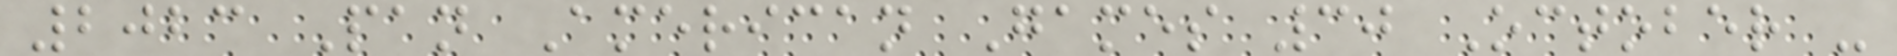2023 Pan American Games 30 October -
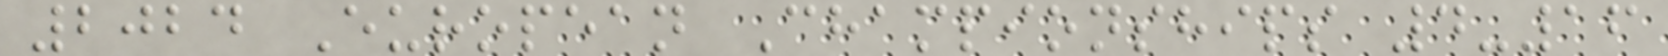2024 European Championships 4-16
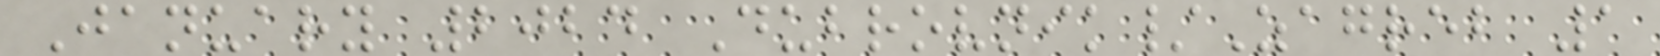January 2024 Dubrovnik/Zagreb 1
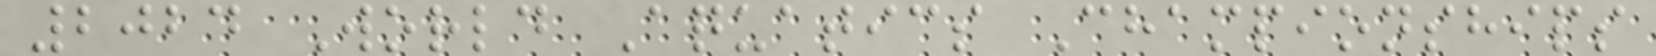2024 World Aquatics Championships
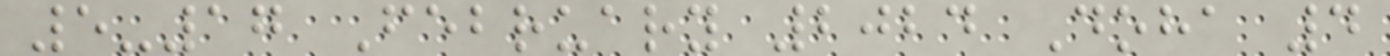5-17 February 2024 Doha 4
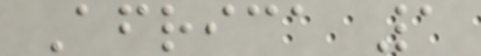Africa 1
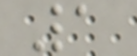1
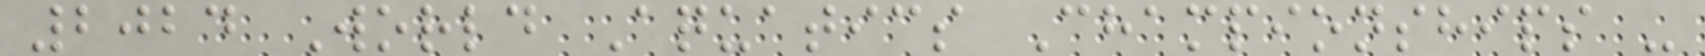2024 World Aquatics Championships -
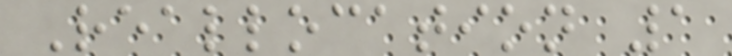Reallocation 1
